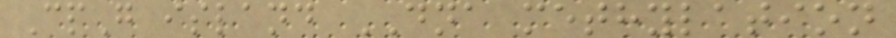CpG island DNA methylation
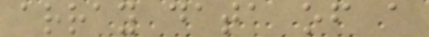array data of a
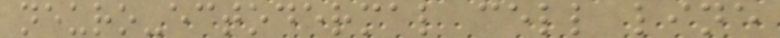neuro-ectodermal cell line
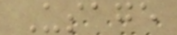Usage
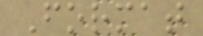Format
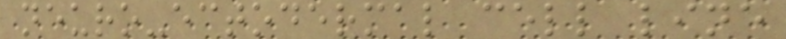neuro-ectodermal cell line
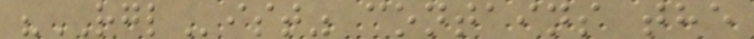"RGList" contains the
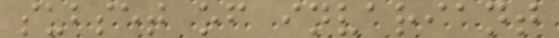subset of invariant
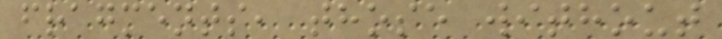fragments, those without
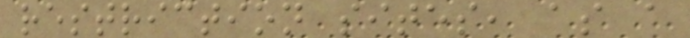restriction sites, as a
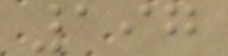197
